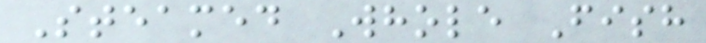Steamed Whole Fish
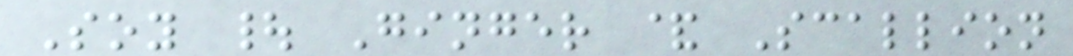Soy | Ginger & Scallion
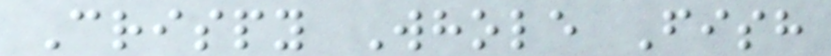Crispy Whole Fish
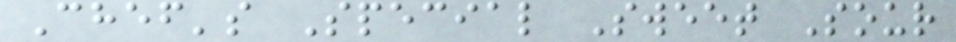Chef's Special Sweet Sour
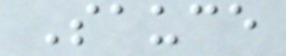Sauce
